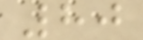80
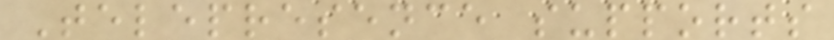Telepresence supports
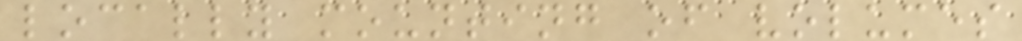locally mounting of volumes
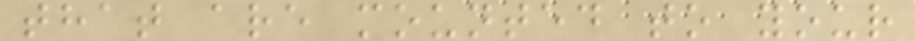that are mounted to your
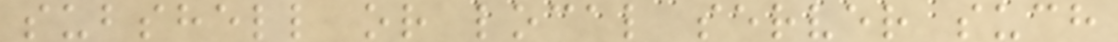subshell or local server such
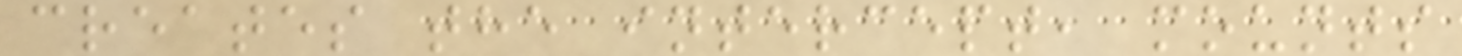creates the intercept, mounts
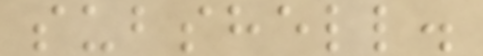subshell.
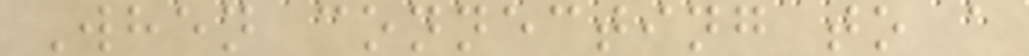When connecting to a
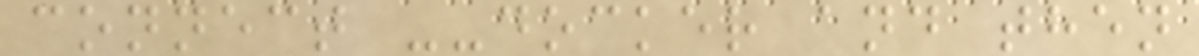connect --docker and then
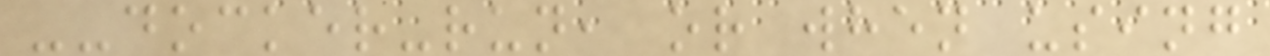--docker-run, or when using
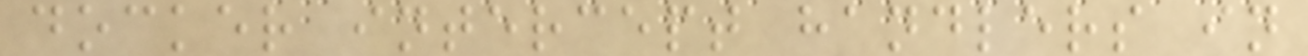docker intercept handlers in
